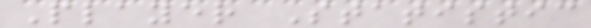Player Statistic
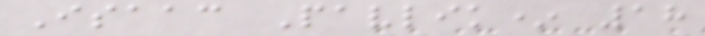Isaac Pavlik* 18
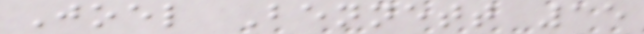Joel Bennett 15
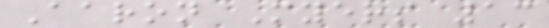Aaron Myers 13
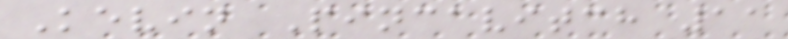Kevin Pincavitch 11
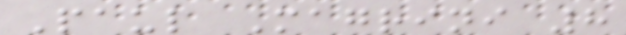Paul Magrini 8
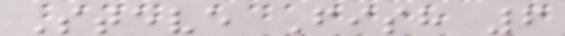Steve Fish 6
